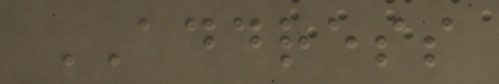ADDRESS
